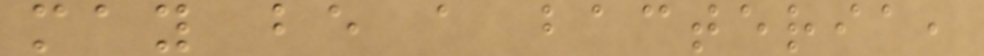may be a bacteria,
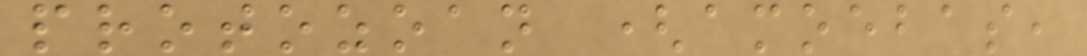protozoan (amoebas,
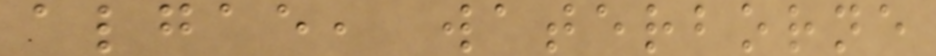algae, waterborne
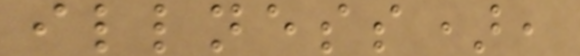illness),
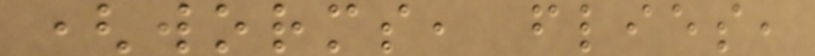(worms, flies,
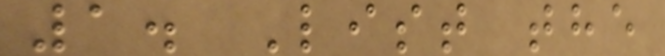1. List the
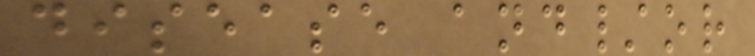disease and/or
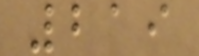219
